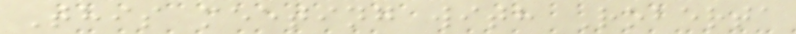This meeting with Roberta
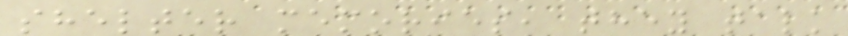shelter memories, they talk
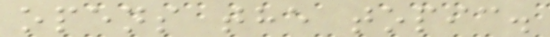opens the topic.
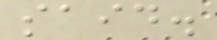said.
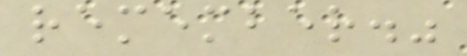remember."
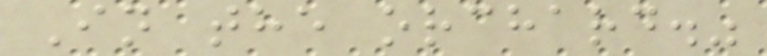In the orchard."
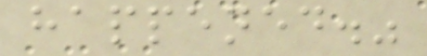happened."
